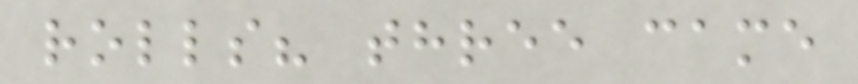rolls? three came
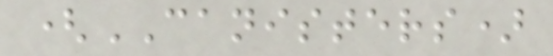(CANISTERS)
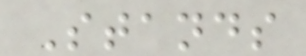Stands
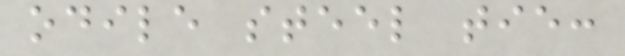odile steel tie:
